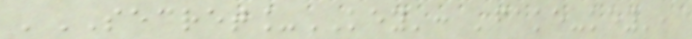'SECRET_KEY': 'fake-key',
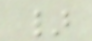}
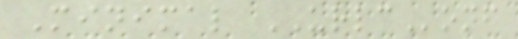Minimal URLConf
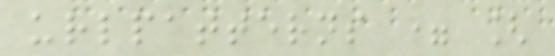urlpatterns = [
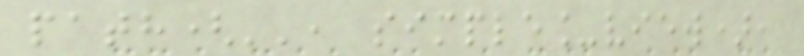path('', simple_view),
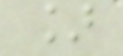]
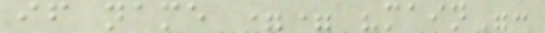if name == "main":
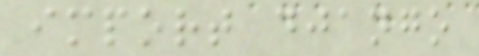import django
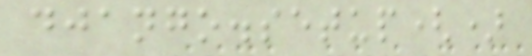django.setup()
